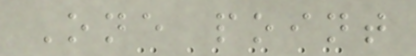One point
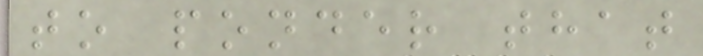to ponder that
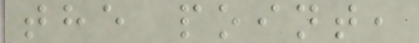the point,
